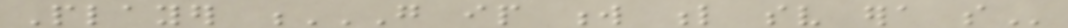Player G IP W L SV ERA SO
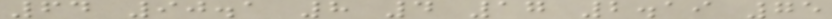64 90.1 8 4 17 2.19 75
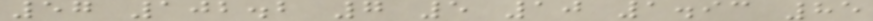57 102.2 7 5 10 1.93 85
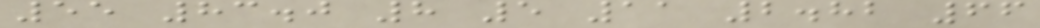55 83.0 8 5 11 2.82 66
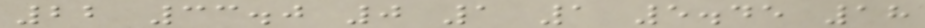22 33.0 0 1 1 5.45 18
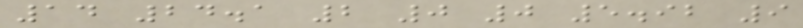14 24.1 2 0 0 5.92 9
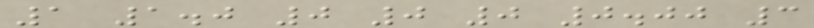1 1.0 0 0 0 0.00 3
